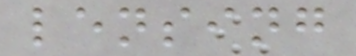lensing
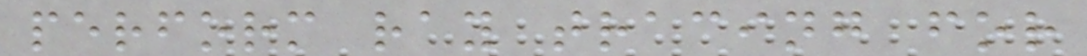perform ray tracing for
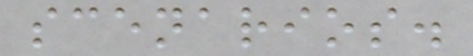scenarios.
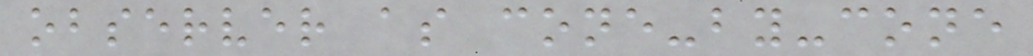observer as cone-by-cone
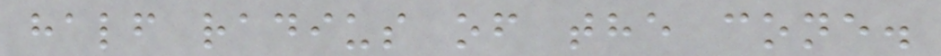half radius of the cone.
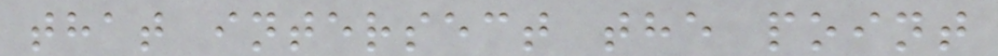that intersect the point
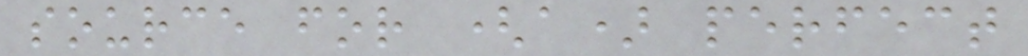source for (a) perfect
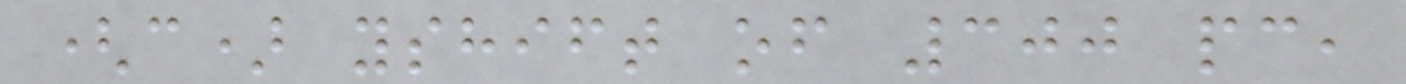(c) yshift of 300 pc,
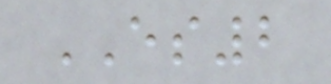ES2
